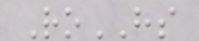RoHS
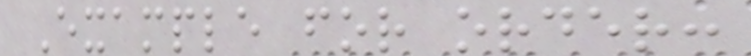Example for order:
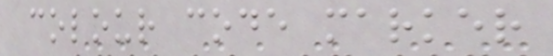colour code marker
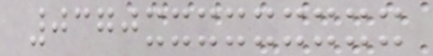0370xxxxxxxxx
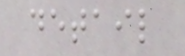detail
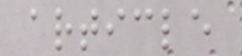article
